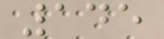145
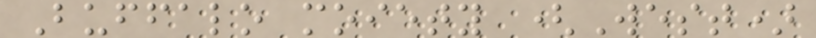Buffalo moiety (West)
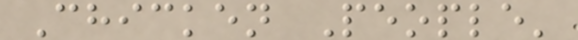Chicken People'
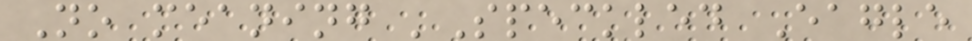No meaning 'Speckled Eagle
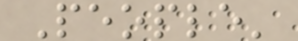People'
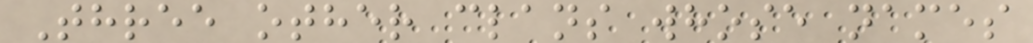Three other clans whose names
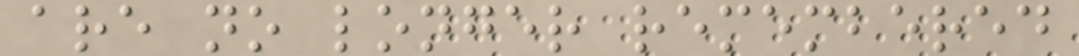are no longer remembered
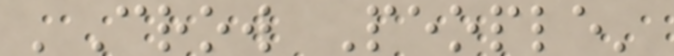'Crow People'
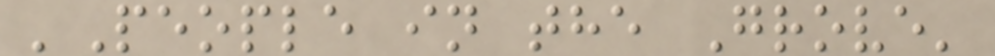'People in the Grove'
